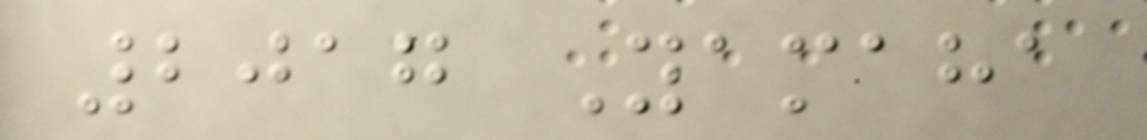2017 Yamaha
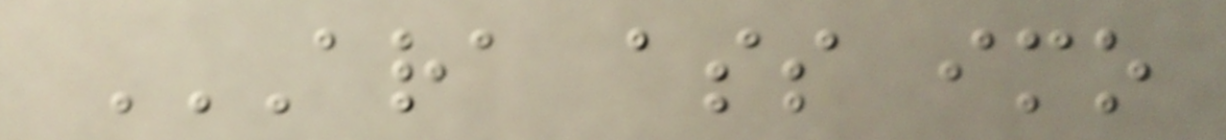ARA ASS IMO
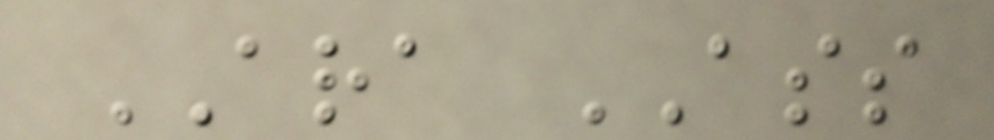ARA ASS
